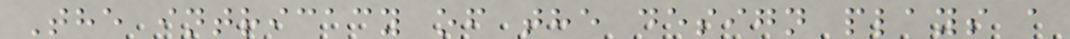The intricacy of the design plays a
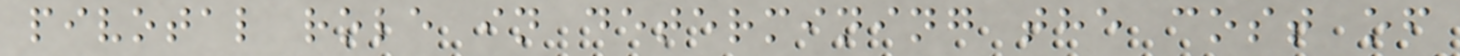pivotal role in determining the cost of
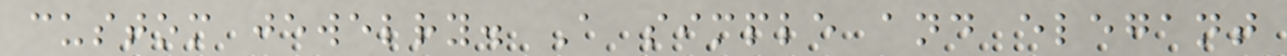custom jewelry. A simple and elegant
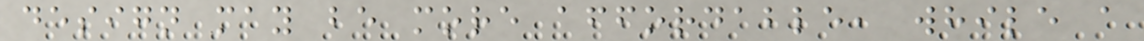design may be more affordable, while a
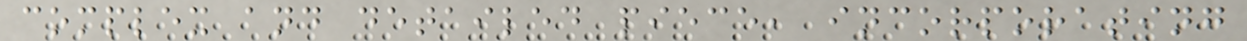complex and detailed piece, incorporating
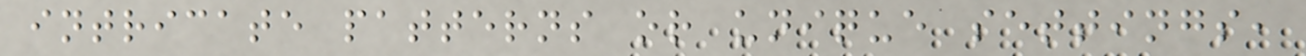intricate patterns or unique settings,
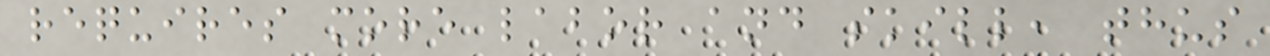requires more labor and skill, thus
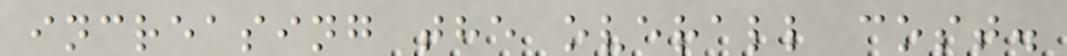increasing the overall cost.
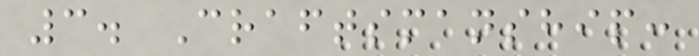3. Craftsmanship:
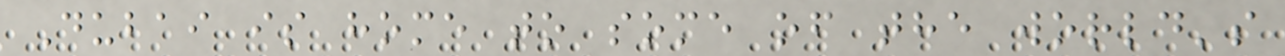Dubai is home to some of the world's
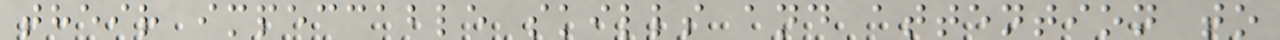their impeccable skills and attention to
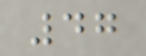47
